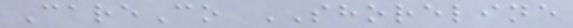CareCo SHORELINE
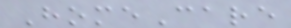HomeCare
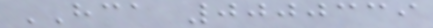HCA 0000339
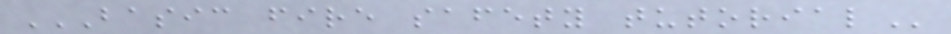BASIC FIRE SAFETY TUTORIAL
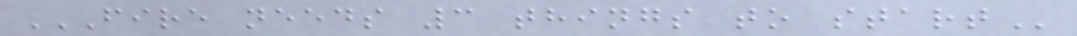FIRE NEEDS 3 THINGS TO START
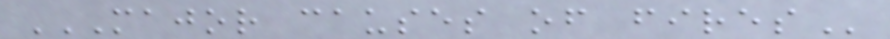MAJOR CAUSES OF FIRES
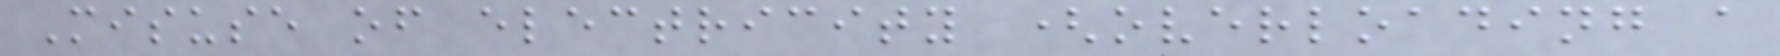Misuse of electricity (overloading a
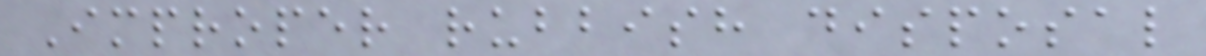Improper rubbish disposal
